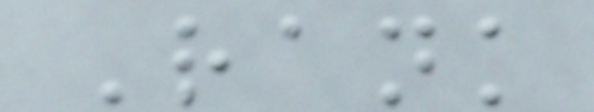Rank
